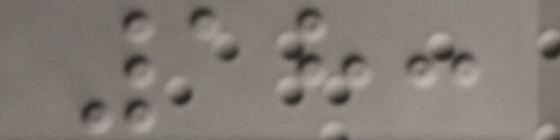18:
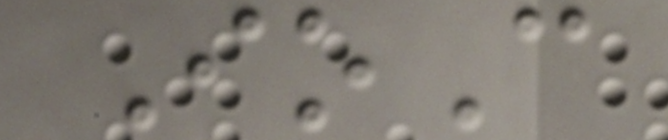IoC
